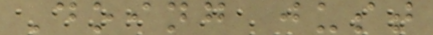Doing just
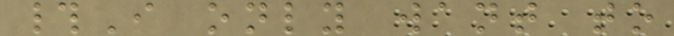#I only want to
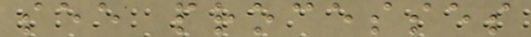see processes
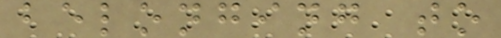belonging to
